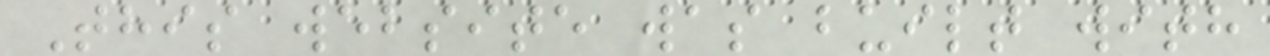This website was built with
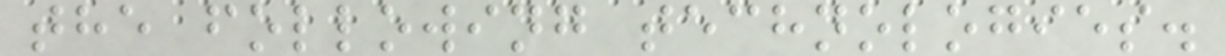the following technologies.
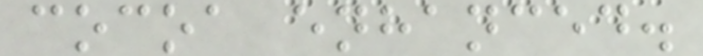cocoa enhanced.
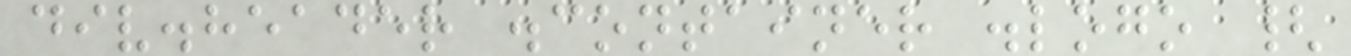div.header .container .logo {
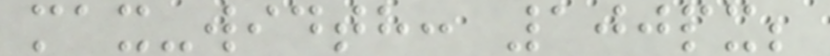max-width: 100px;
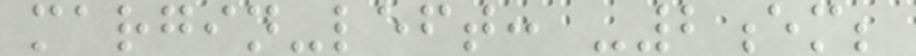margin-left: -2em;
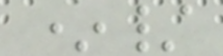*/
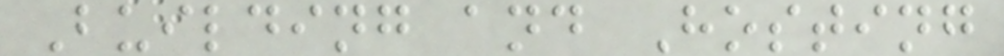Building and Hosting
